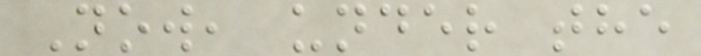Now, under the
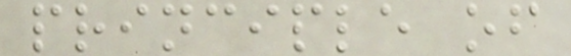principle of
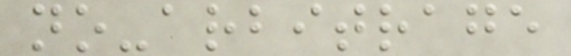no-arbitrage
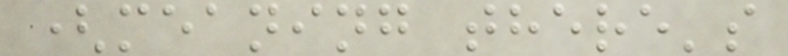(meaning there's
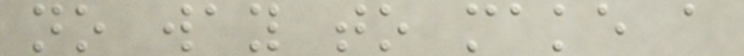no way to make a
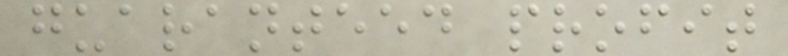guaranteed profit
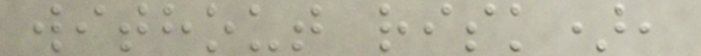without risk),
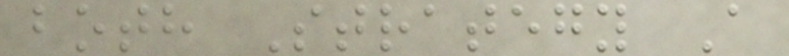both Strategy A
